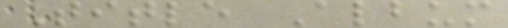Title Album
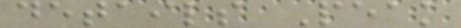details Peak
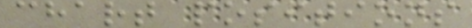chart positions
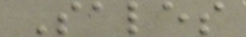Sales
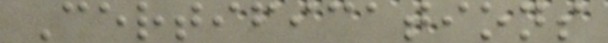Certifications
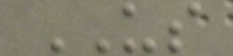US
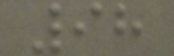98
